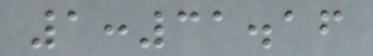1:31.16
